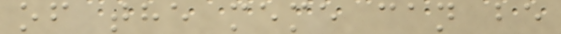of the meme can be
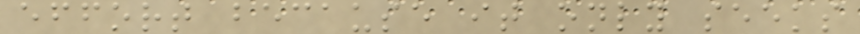effort because it only seeks
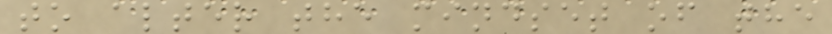to alter the mindset of the
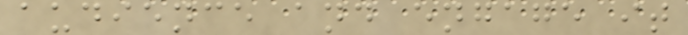audience and engage it
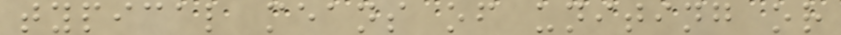typical means of uniting or
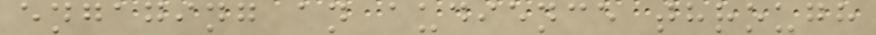engaging an audience through
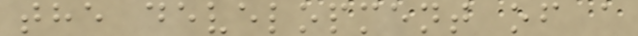the development of a
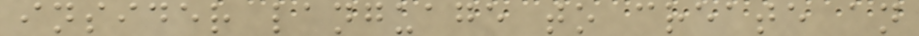insider language to create an
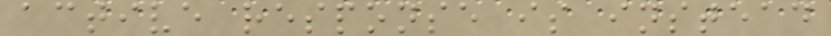active response is instead
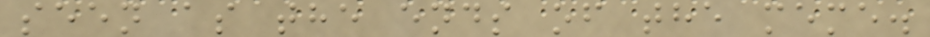seen as the ends of the meme.
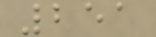251
